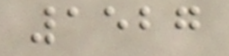1527
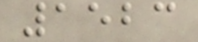1523
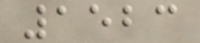1523
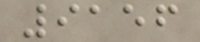9156
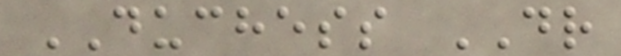DUCHESS DR
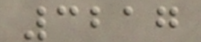3217
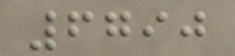6790
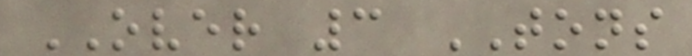OVER 3 TONS
